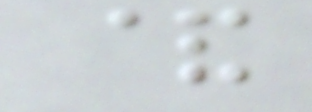&
